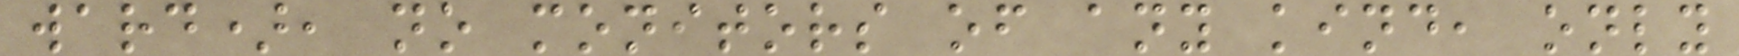ward), no monitors of any kind, only
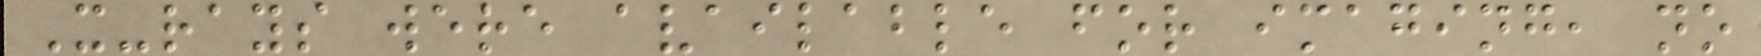X-rays were available for imaging, no
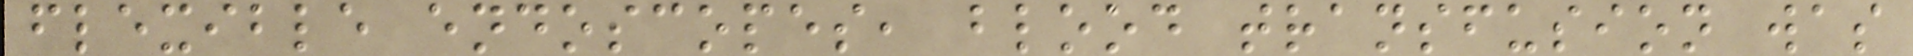flexible endoscopes, blood transfusion was
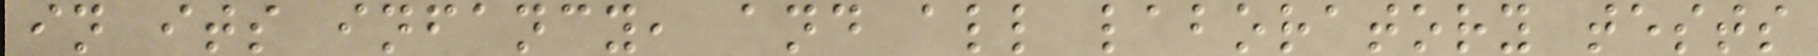in its infancy, and all laboratory tests
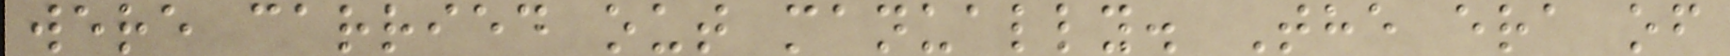were carried out manually. The era of
